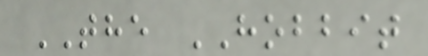THE HOBBIT
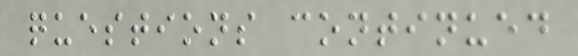questions continued
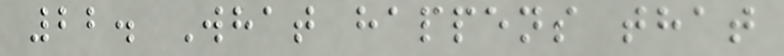22. What happens that
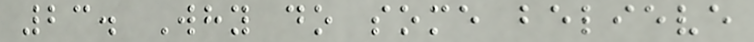23. Why do some believe
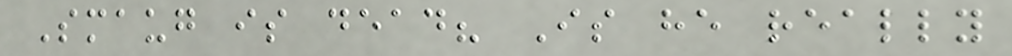Smaug is dead? Is he really
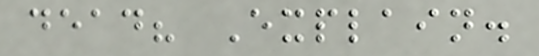dead? Explain.
